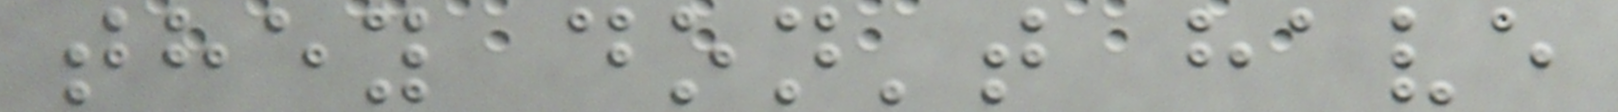they don't have
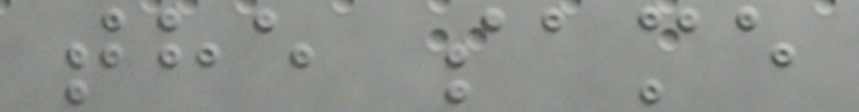the same
